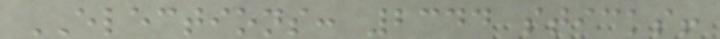ELECTIONS: 2344 sticks!
